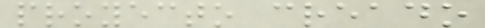proyecto creado
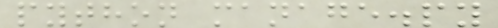python manage.py
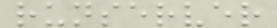runserver
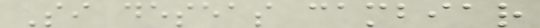Si deseas cambiar
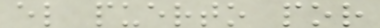el puerto por
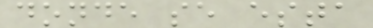donde se esta
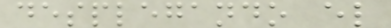desplegando el
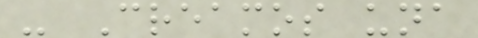- Creamos una
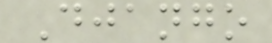Django
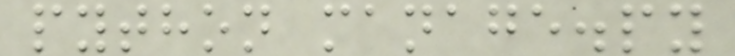python manage.py
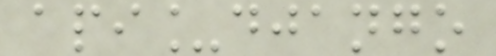api_django
